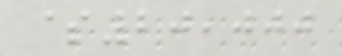$20,000
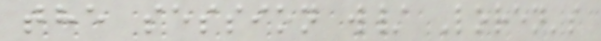the session w/ Loren's
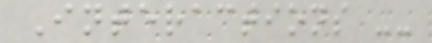Interactions --
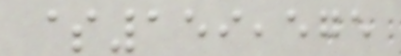$159,575
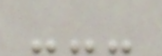---
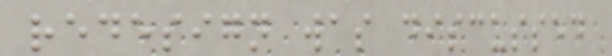redesign was discussed
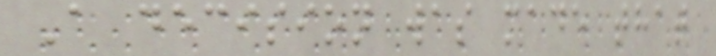A decision was made that
